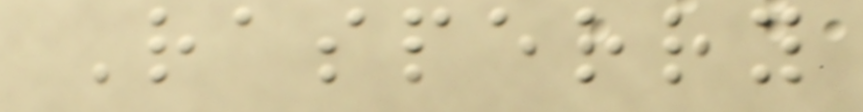Rasperry
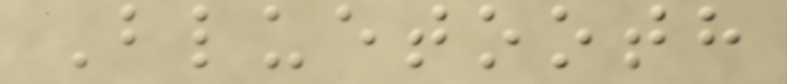Bluetooth
